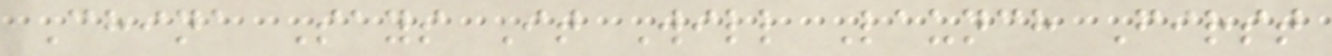China Says It Will Launch First
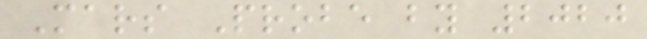Mars Probe by 2020
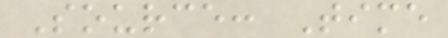Source: Time
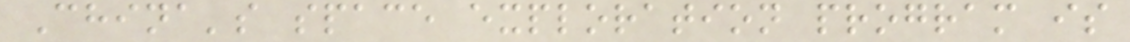China's space exploration program is
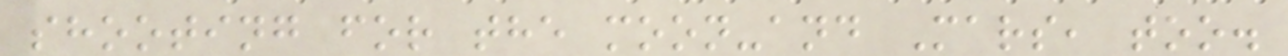shooting for the moon-and Mars, too.
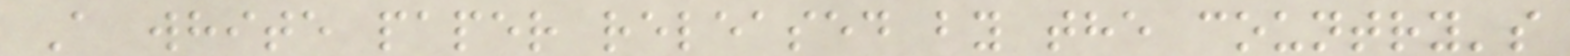A white paper released by the country's
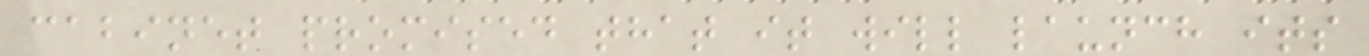cabinet promised that it will launch its
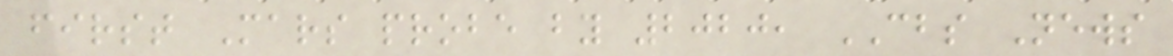first Mars probe by 2020, CBS News
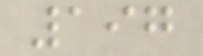197
